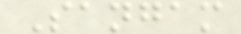Sangam
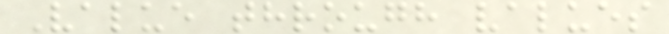Value through values
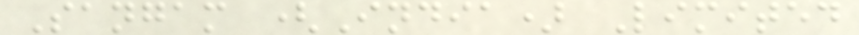Sangam (India) Limited
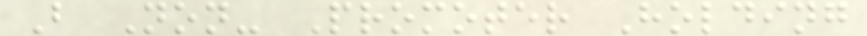B Non- Promoter Holding
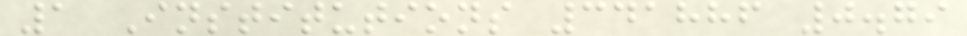1 Institutions 341886 0.79
